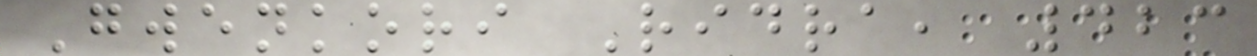Gwenkori Ridra, 423
